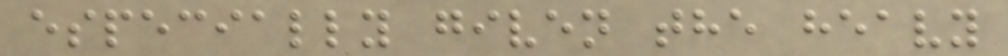especially given the heavy
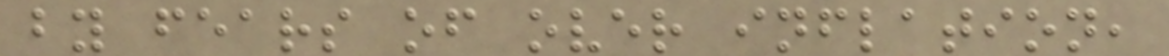by fears of over inflation,
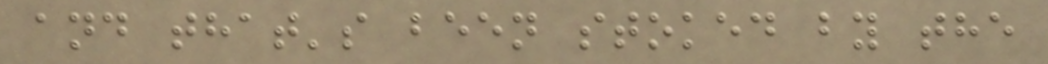and that's been stoked by the
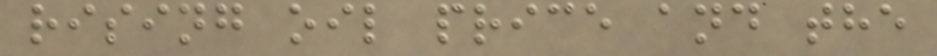rising oil price and the
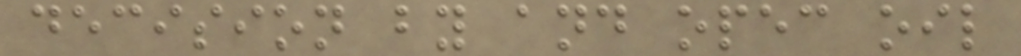decision by and opec oil
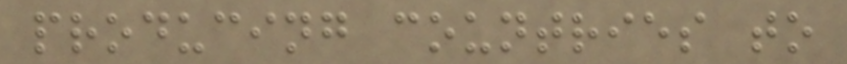producing countries to
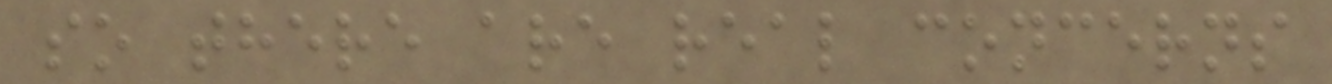so there are real concerns
